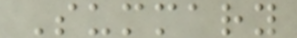Summary
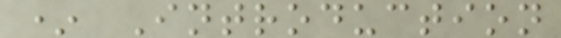* Introduction
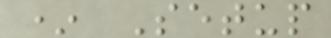* Setup
